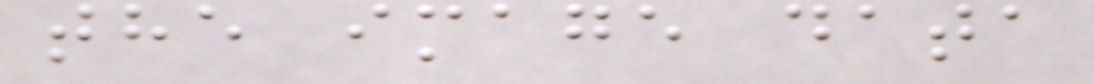the image data
